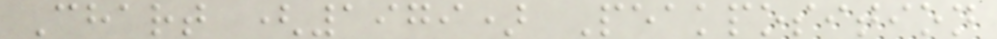Chart (1979) Peakposition
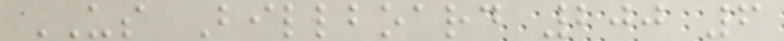US Billboard 200 6
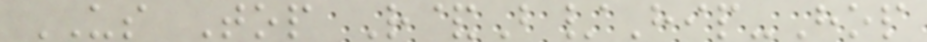US Top R&B/Hip-Hop
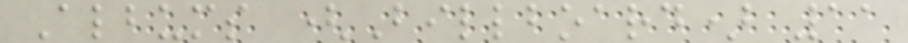Albums (Billboard) 11
